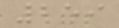259
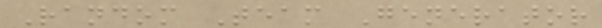Random Team Generator
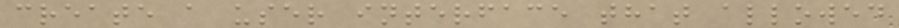create a user interface that allowed
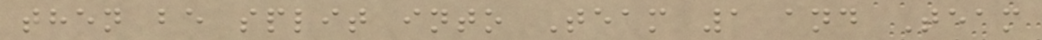then be split into Team 1 and Team
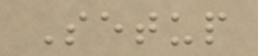Setup
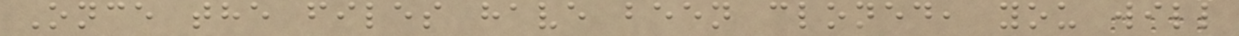Once the files have been cloned, you will
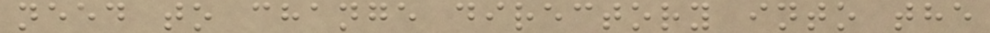need to change directory into the
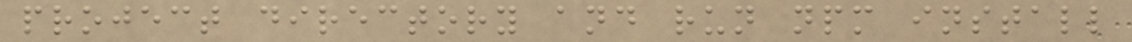project directory and run npm install
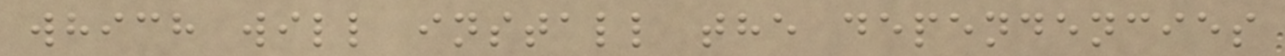which will install the dependencies
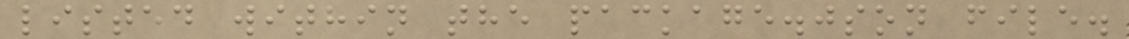listed within the package.json file.
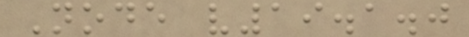Node v19.1.0
